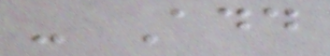- Add
